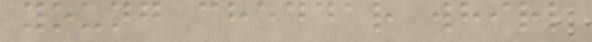young cheddar whirl
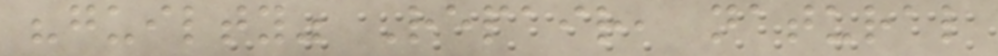"guilty" Repair, natural
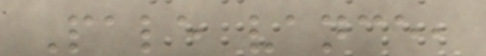Pale vance,
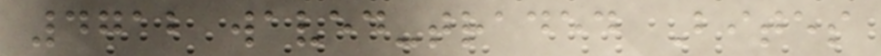4712 waved-traded Bites
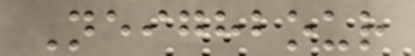Neighbour
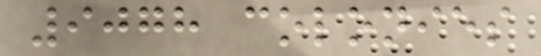9078 colonies
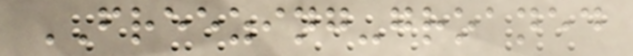FREEZING-groaned
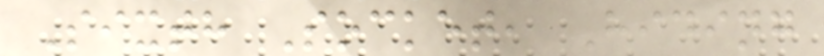Sixth Socket, Hiding
